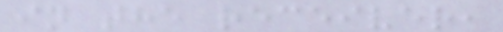in the receiver,
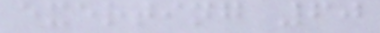exerting 60
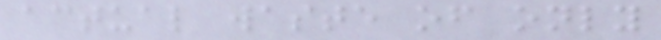actual waste of only
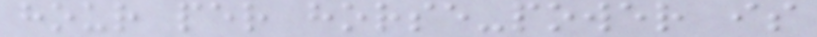hour per horse-power is
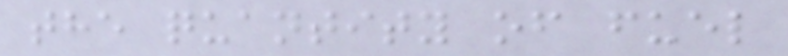the quantity of fuel
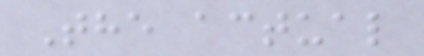The actual
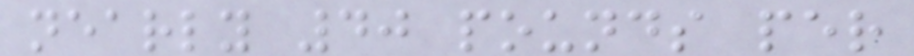nearly 40 pounds per
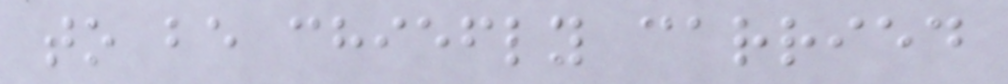to be chiefly carried
